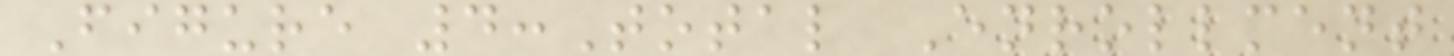Figure 4:Total Enrollment
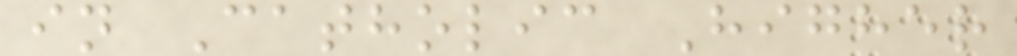in Catholic Higher
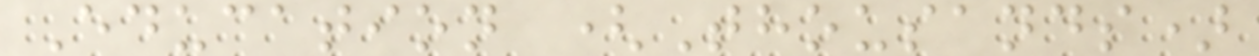Education (Thousands)
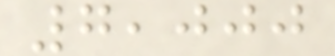7,000
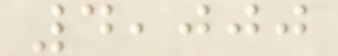4,000
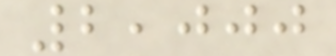2,000
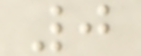0
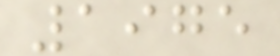1975
